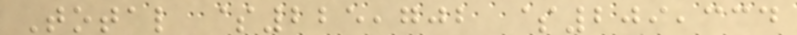Total $225,702 $209,334
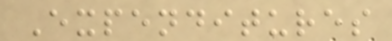Expenditures
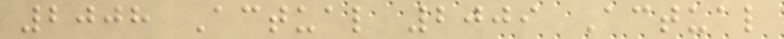2008 Actual 2009 Actual
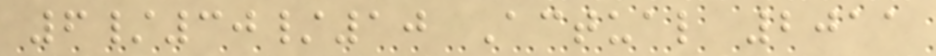6/30/10 Actual 2011
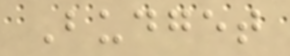Budget
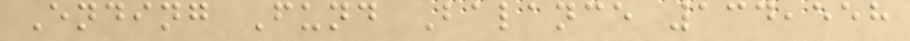Ending Fund Balance 134,558
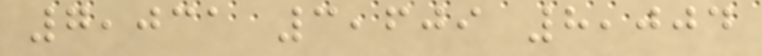7,031 3,609 8,004
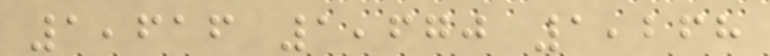1,616 1,670 1,268
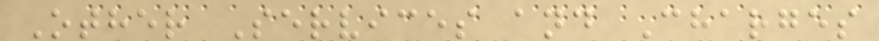Other Services and Charges
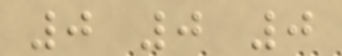0 0 0
